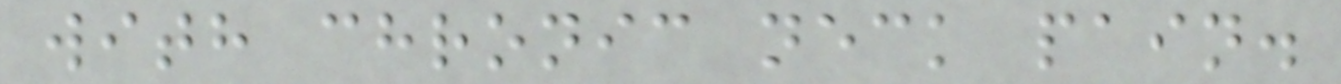with chronic neck pain.
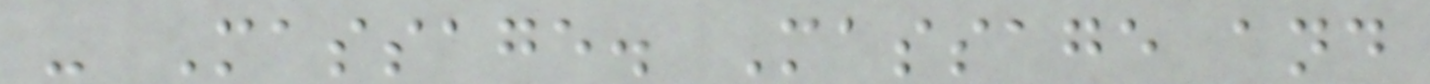- Massage. Massage and
